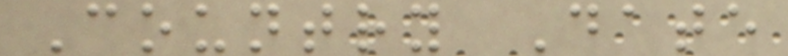Country Date
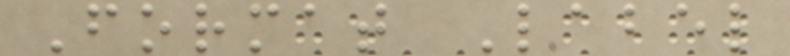Format Label
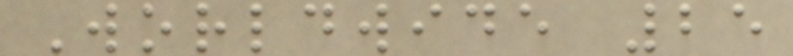Worldwide 25
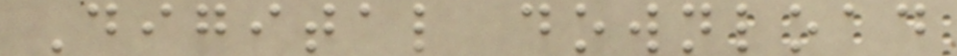Digital download
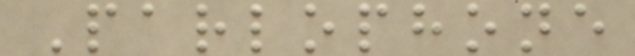Parlophone
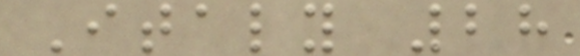Italy 28
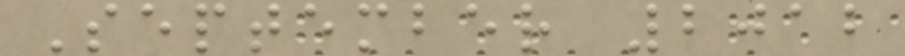September 2012
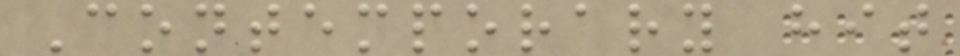Contemporary hit
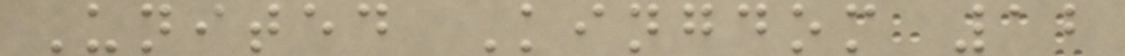United Kingdom 12
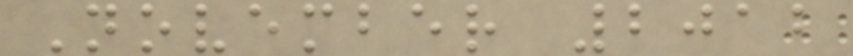November 2012
